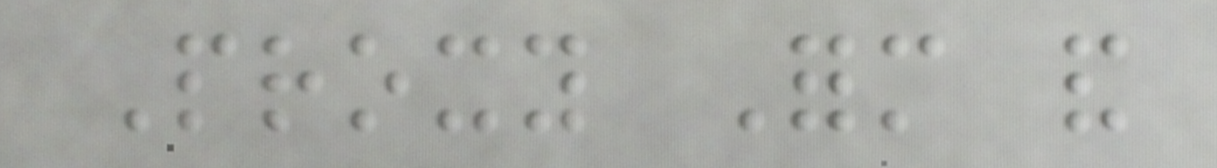Proxy Form and
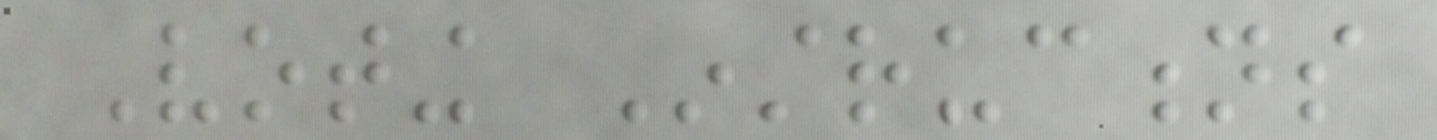Voting Instructions
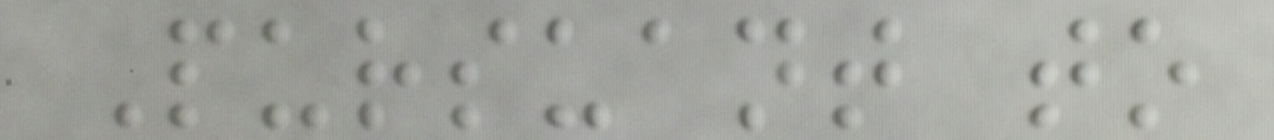Pursuant to
